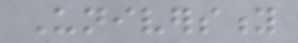University
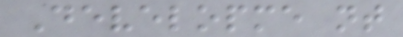Developme nt
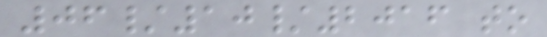06/10/2016 to
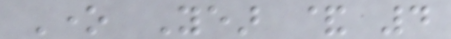One Year & 4
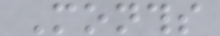Months
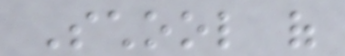School of
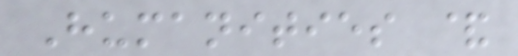Humanities &
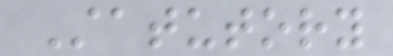Statutory
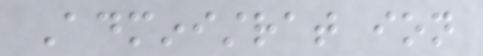Administrat ion
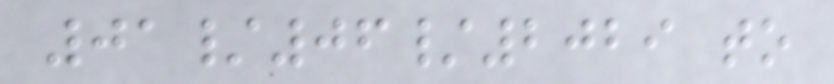01/06/2029 to
